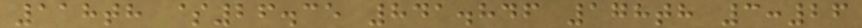118th $26.35 841.846 178th 3:26
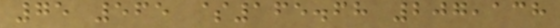75 565 $165.68 207,138
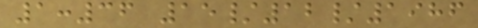1:36 15/12/1986
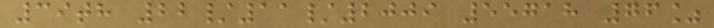39th 22/11/2009 55718 76%
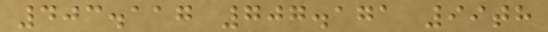403.117 707.171 99th
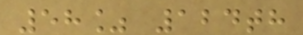58% 124th
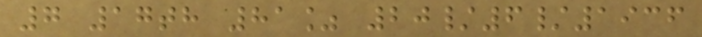7 17th 81% 20/6/1936
